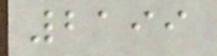2199
